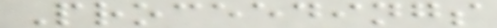Proceedings
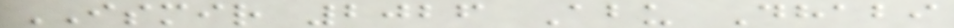ISMIR 2026 Abu Dhabi
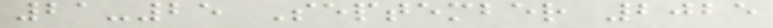21-25 September 2025
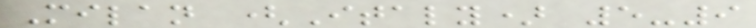Milan (Italy) 5-9
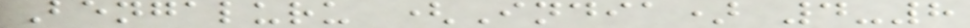Bengaluru (India) 4-8
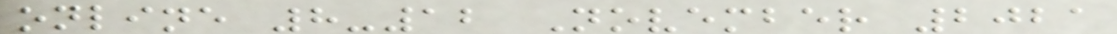online 8-12 November 2021
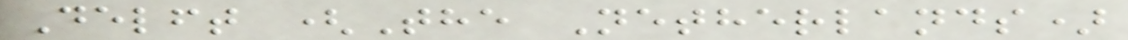Delft (The Netherlands)
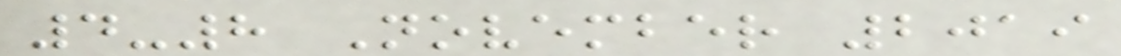4-8 November 2019
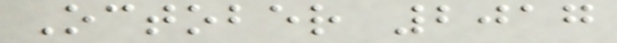October 2017
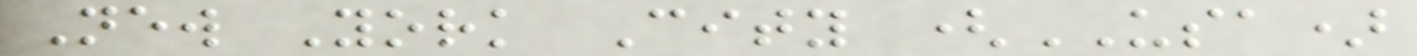New York City (USA)
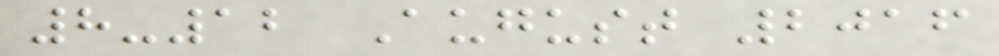8-12 August 2016
